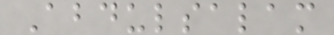Abdulsalam
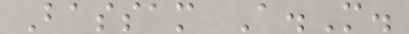Bassam A.M.
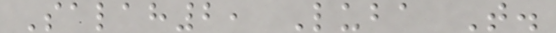Salah2, Luba T.
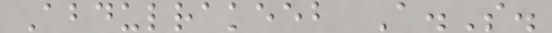Abdulrakeeb A.S.
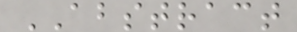ABSTRACT
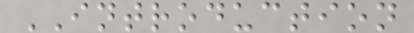INTRODUCTION
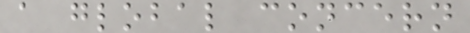a global concern
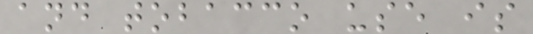and tobacco use is
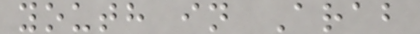youth in Arab
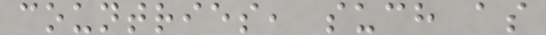countries, such as
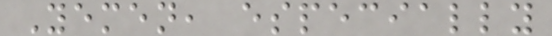Yemen, especially
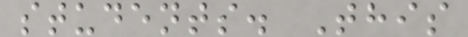students. This
